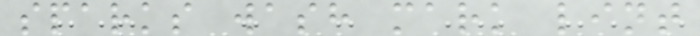sparks wash mark lint
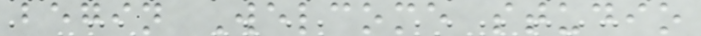begin Welcome studio
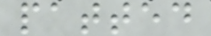patted
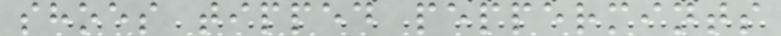shoes tipped peppermints
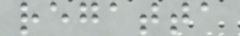regatta
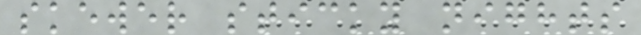skewer sticky nights
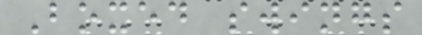Boxed swings
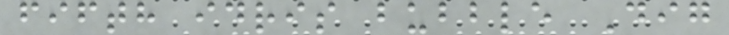fifth idris bubble Dig
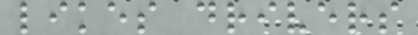likes drivers
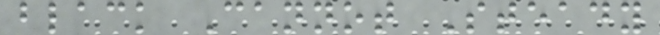black Cannot Steady
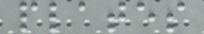plates
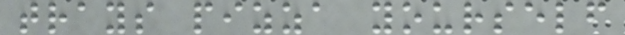trays pizza yourself
